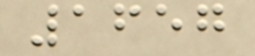1657
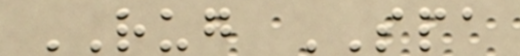RUG SPA
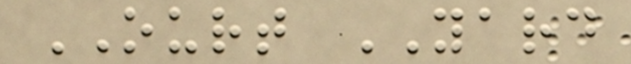OURT YARD
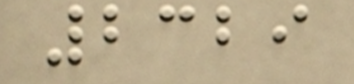2329
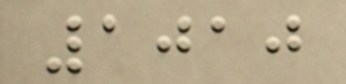1010
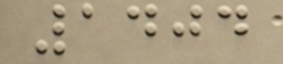1404
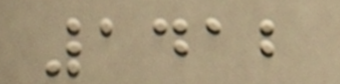1412
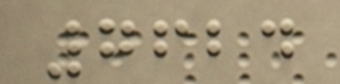7624
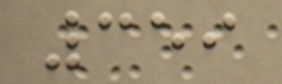359
